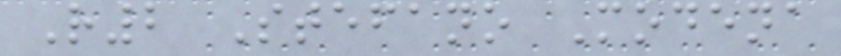R2 Stefano Modena
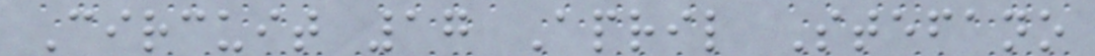Circuit 17 April Stefano
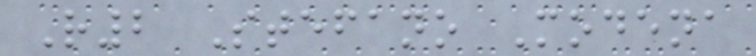R2 Stefano Modena
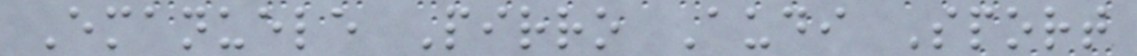Emanuele Pirro Audi Sport
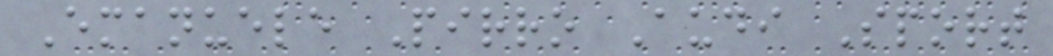Emanuele Pirro Audi Sport
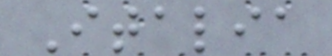Italia
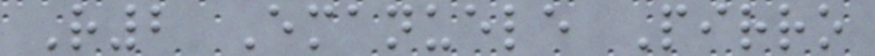R2 Emanuele Pirro
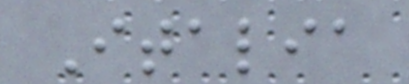Italia
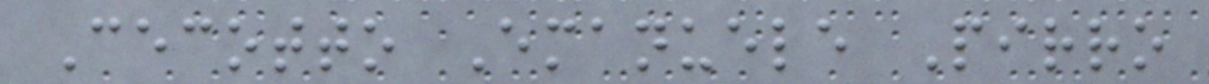Cecotto Emanuele Pirro
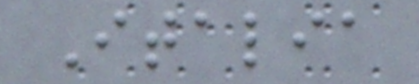Italia
